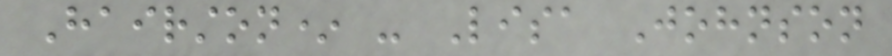Hairston* - Lisa Johnson
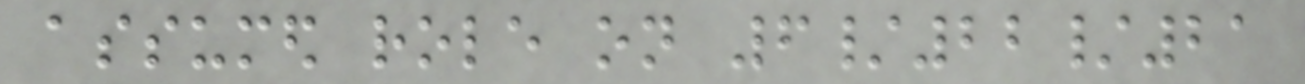assumed role on 6/22/21
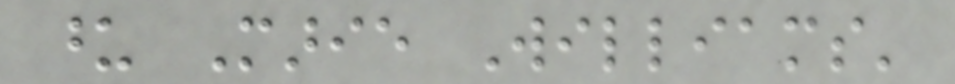upon Marie Williams'
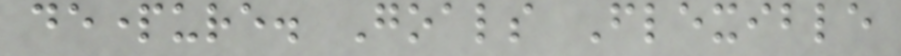departure. Goals Flexible
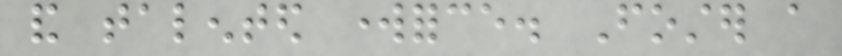and talented workforce. Foster a
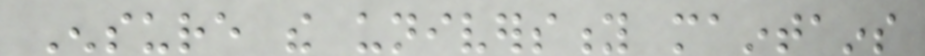Ensure the university maintains
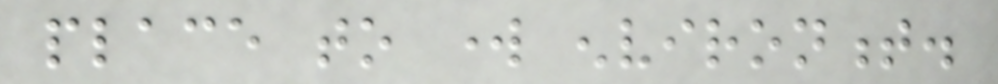place to work environment.
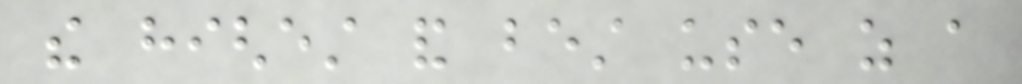the highest and best use as a
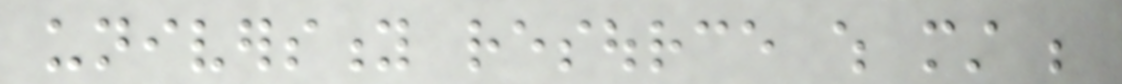university resource which must be
